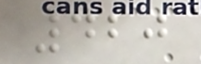420
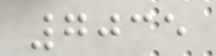7035
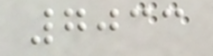7033
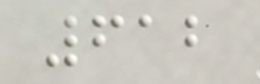612
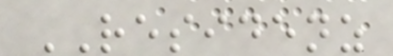RESIDENZ
